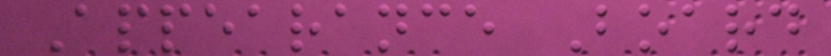Appearance Board
